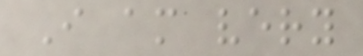I am very
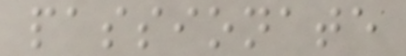passionate
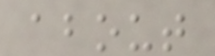about
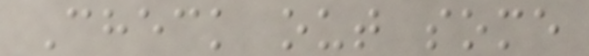Check out some
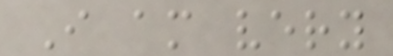I am very
